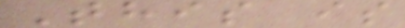This is
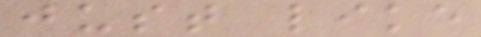just like
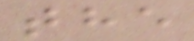the
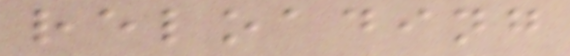reloading
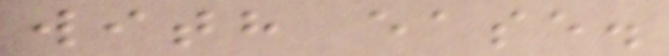with ease.
